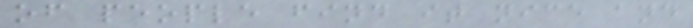of people find it nice and
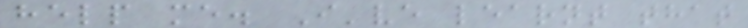help me. I've learnt that
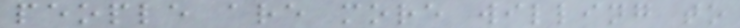people are more willing to
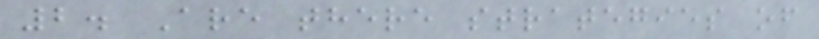2. Are there strategies of
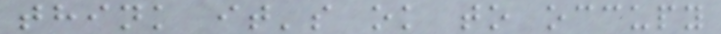think it's ok to occupy
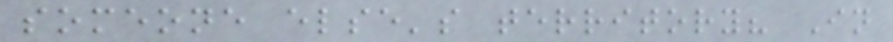someone else's territory? In
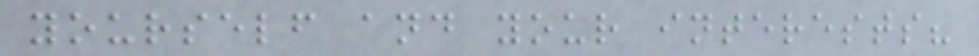yourself and your interests?
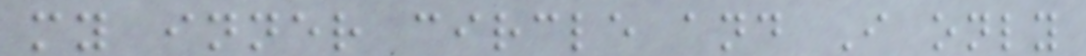my inner circle and I only
